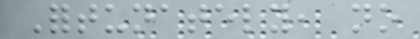Fortunately, no
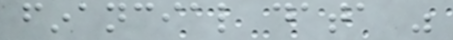financial data was
